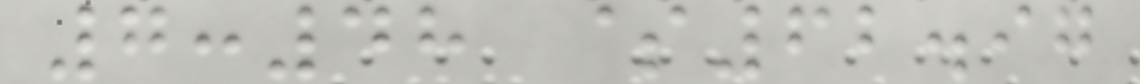7:48 $62.97
